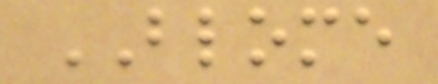BLOME
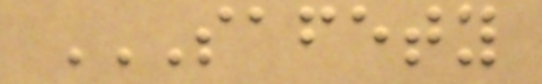SAFETY
